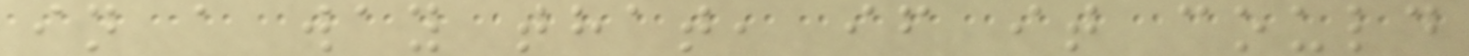in a way that, if it could
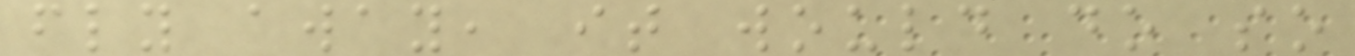fly away, it would do so
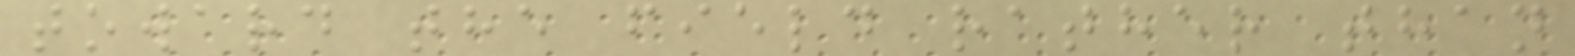toward the field rather than
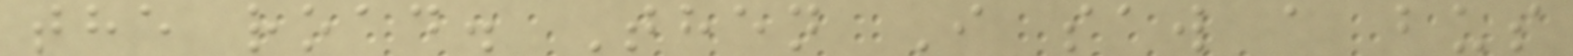the road. Then I saw a bus
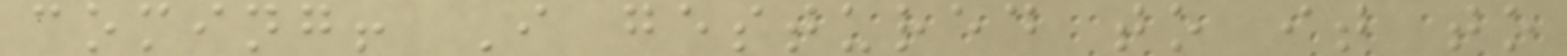coming! I gestured to it to
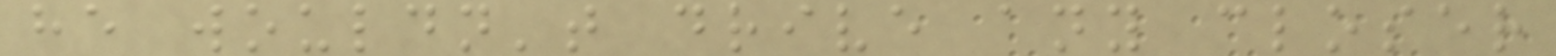he wouldn't drive any closer
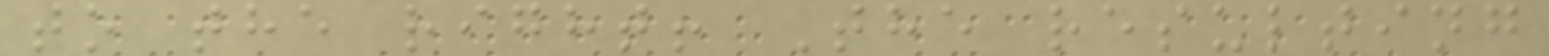to the right! The resulting
